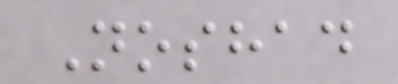Noshad
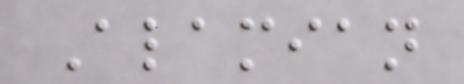Alamian
